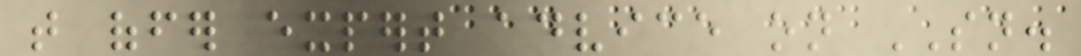that offer expert advice on SN.
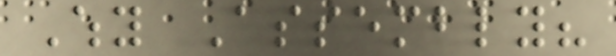Why Assembly?
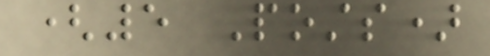(5 Posts)
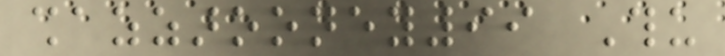shazzarooney99 Thu
